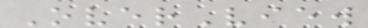OverView
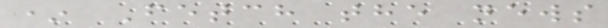* Fetch the news
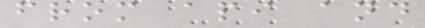from api and
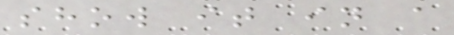show it in a
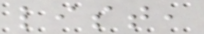list,
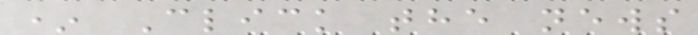* Click the news
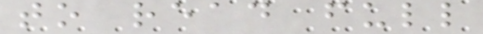to read full
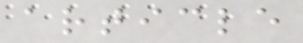article
